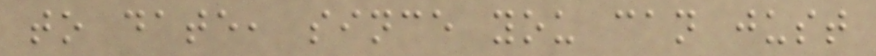to date, since you can just
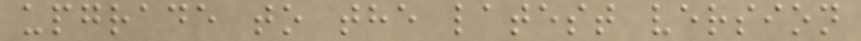upgrade to the latest version
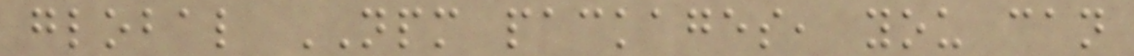global NPM packages, you can
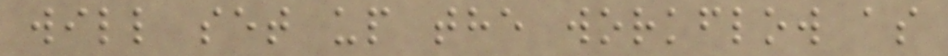will set up the workflow as
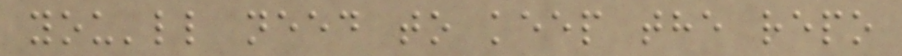you'll need to keep the repo
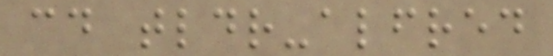cd tldr-alfred
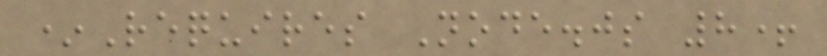*Requires Node.js 8+
